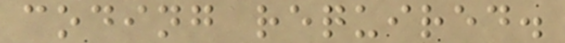coding required.
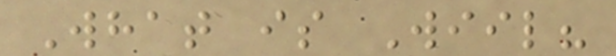What is Wiil?
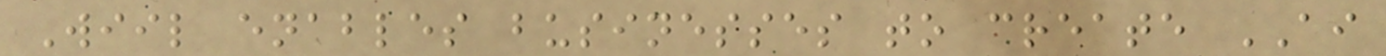Wiil enables businesses to create AI
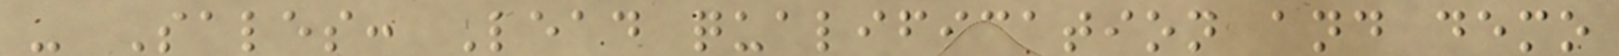- Sales: Lead qualification and demo
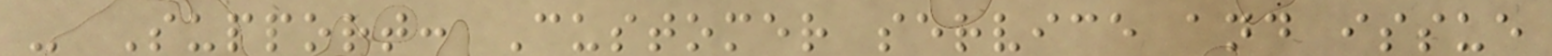- Support: Customer service and issue
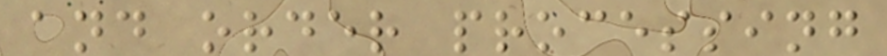and order processing
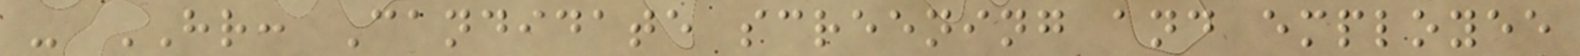- HR: Candidate screening and employee
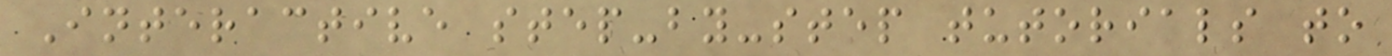Interactive step-by-step tutorials to
